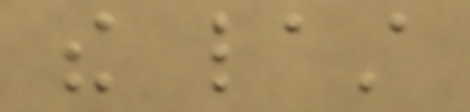the last
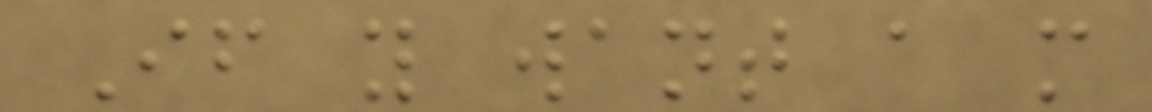If you want a more
